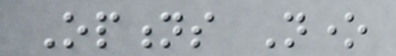Options None
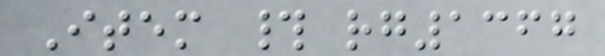Item # rg1367
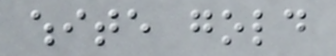white gold
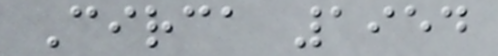Circa 1954
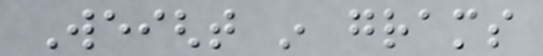Weight in grams
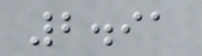2.91
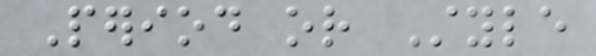Period or Style
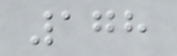178
